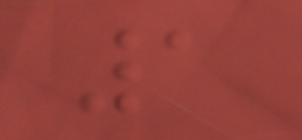1
